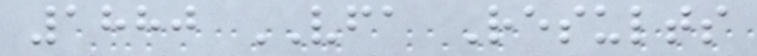1880 VFA Results
